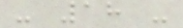- 18 -
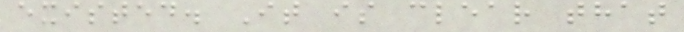existed. It is clear that
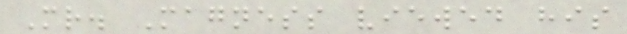Mr. Magness viewed his
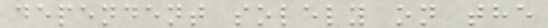dependent solely on the
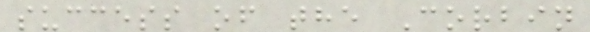success of the Corbin
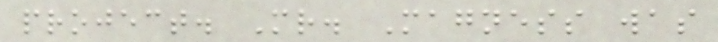project. Mr. Magness was
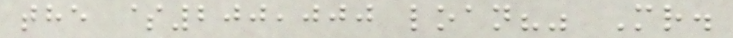the $200,000 loan?" Mr.
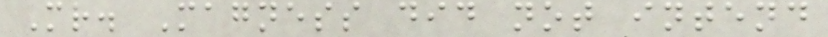Mr. Magness did not intend
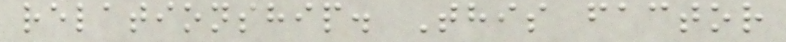relationship. This factor
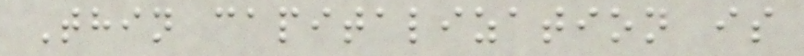Thin capitalization is
